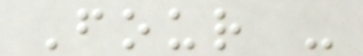Four -
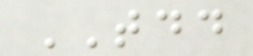TDD
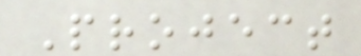Project
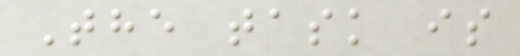The task is
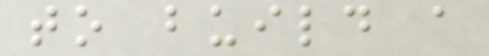to build a
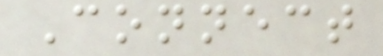Connect
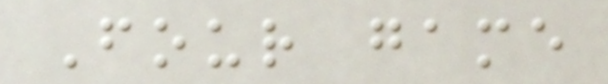Four game
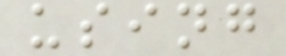using
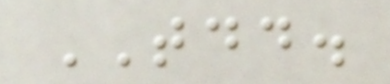TDD.
